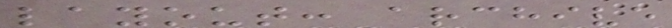layout: archive
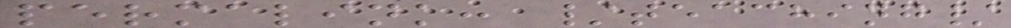permalink: /teaching/
